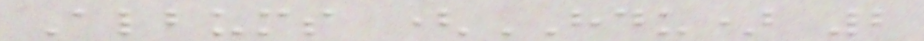Albums (HDU) 2
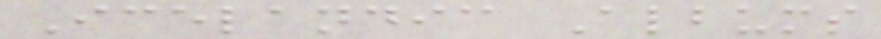Icelandic Albums
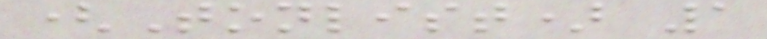(Tonlist) 1
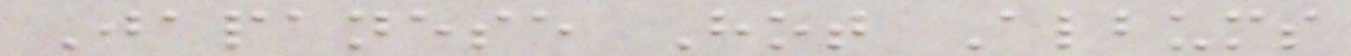Japanese Hot Albums
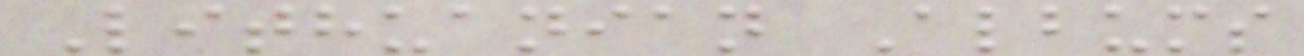Lithuanian Albums
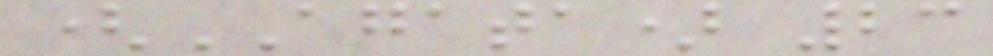(AGATA) 23
